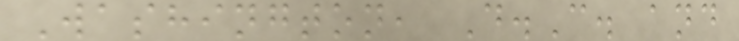Washington, D.C. and
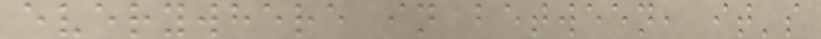everywhere in between, it's
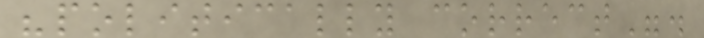"politically correct".
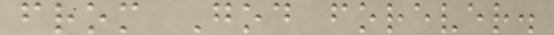from God forever.
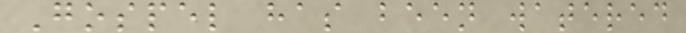Gospel has been watered
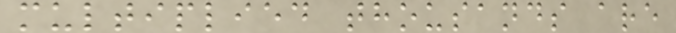multiplied thousands are
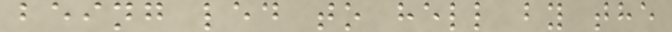being led to hell by the
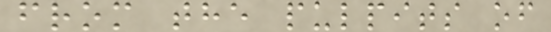from the pulpits of
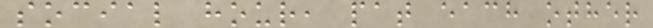social hour, pat each other
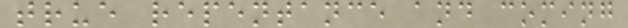true repentance and coming
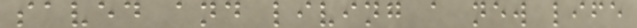saved and living a new life
